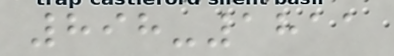898-1811
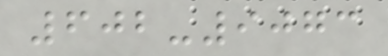602-9073
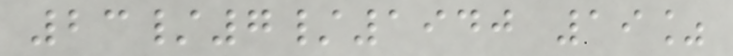23/7/1940 19%
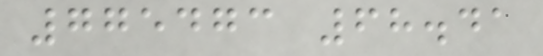775473 68.41
